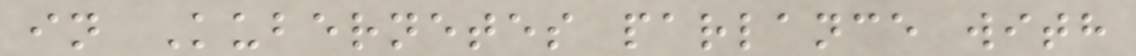in Kubernetes parlance with
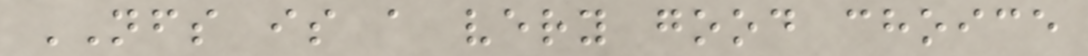NFS is a very good choice
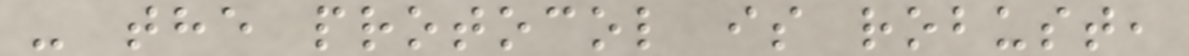- the protocol is robust,
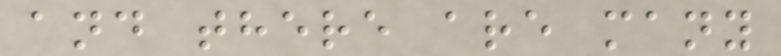and there are many
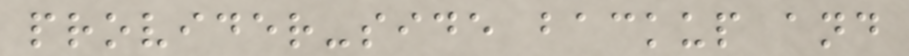provider-side backup and
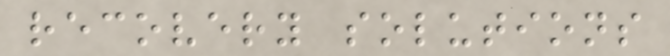recovery solutions
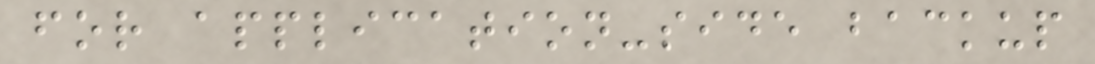for application-side backup
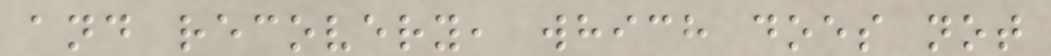and recovery, which does not
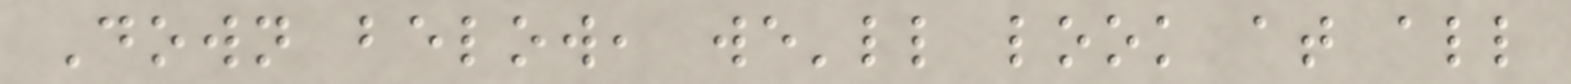Down below, we'll look at all
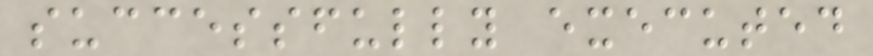successfully executed
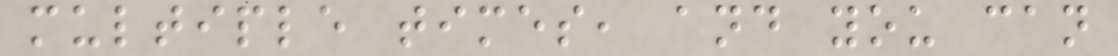multiple times, and you can
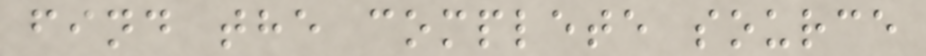find the complete source
